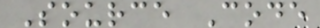Source Code
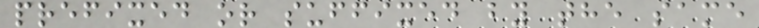prefixed or suffixed by the same
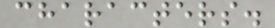characters.
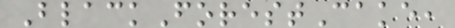BlackForestCake,
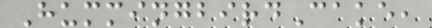HummingbirdCake,
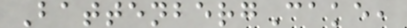BattenbergCake,
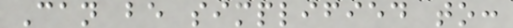Can be simplified to:
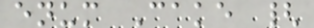enum Cake {
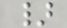}
